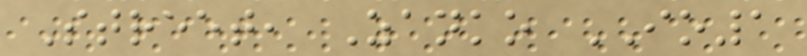Street, Zanko IO1
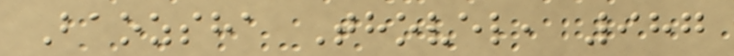Baozsha Thovel, 987
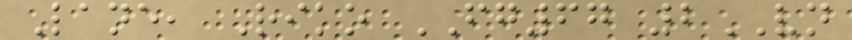Lane, Riko FG67 2VN
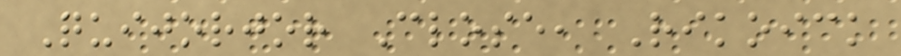Quijorjor Close, Rikoick
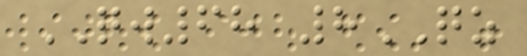QW68 8QZ
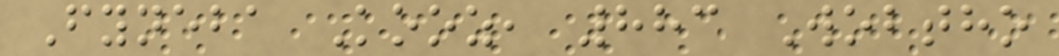Fyneba Kooz, 883 Wobtho
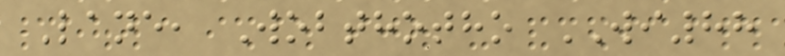Lane, Wobthotho WI88
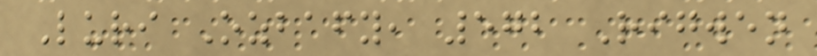Luri Ozbafy, 572 Rigwen
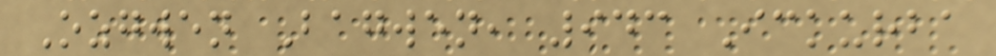Ozgwen Bagwen, 943 Ickurba
